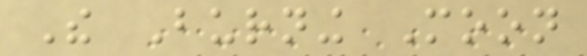The Burning Moon
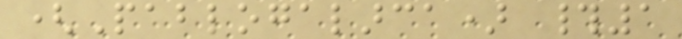(Pablogalarca) #1
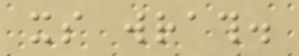its wrath.
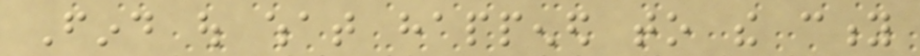Find out what happened to the city
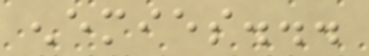enemies...
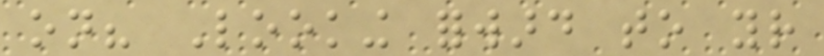on? Looking forward to your
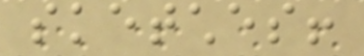sketches!
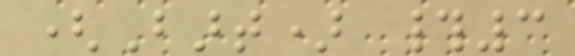(Bart) #3
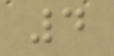4
